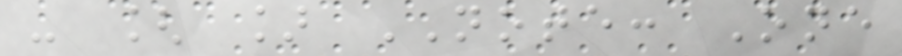- [ ] NOTE: One
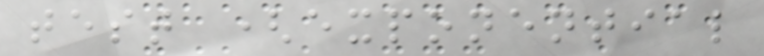test (exponential
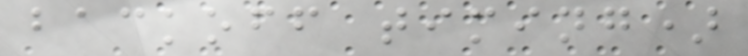backoff timing)
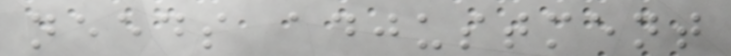needs adjustment
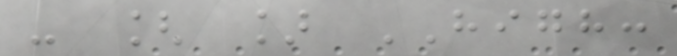- [ ] HIGH:
